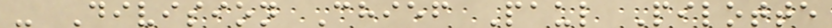- Division Chief Paul Pilotte
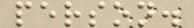person.
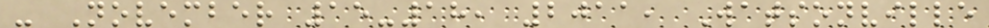- November 15-18, 2011, Watsonville
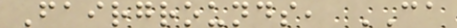Fairgrounds, CA
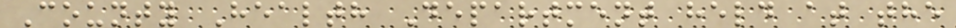County Health Department held at the
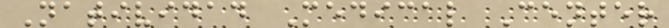Natividad Medical Center
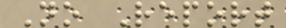No Report
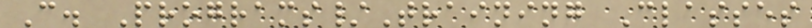C. Programs/Training Classes
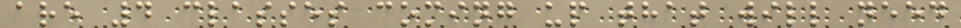are 4 classes coming up that will need
